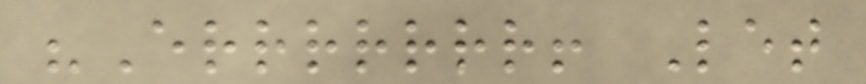"Errrrrrr! Let
